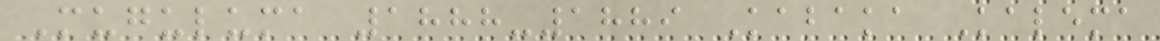Muguluma 1888-1889 Kabaka Kalema
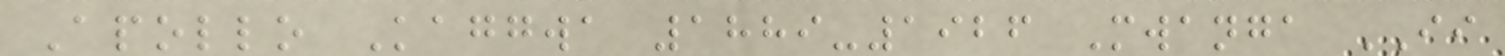Apollo Kaggwa 1889-1926 Mwanga II
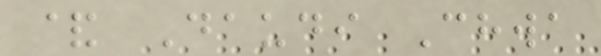& Daudi Chwa
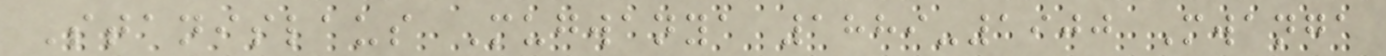Stanislaus Mugwanya 1889-1900 Mwanga
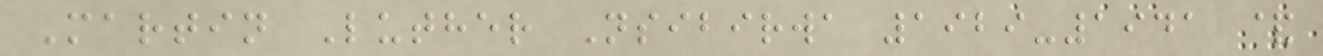Martin Luther Nsibirwa 1929-1941 &
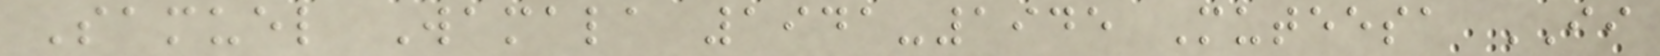Samuel Wamala 1941-1945 Muteesa II
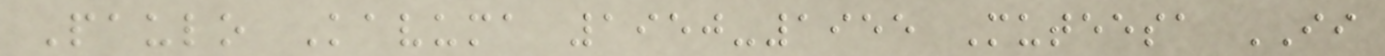Paulo Kavuma 1950-1955 Muteesa II
